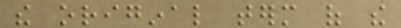the original term of the
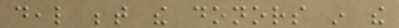deal between the donors in the
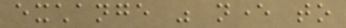exchange was never to
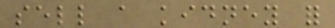sell a kidney for
